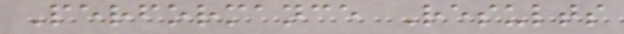Performance Results
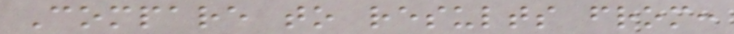Compare to results from:
